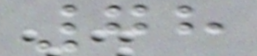78
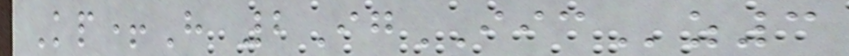Kp+H 2IgIICz3
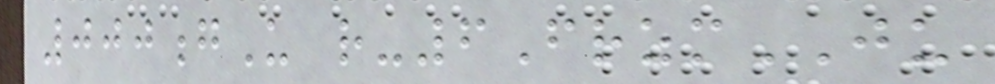000gU r-6FrzmJU
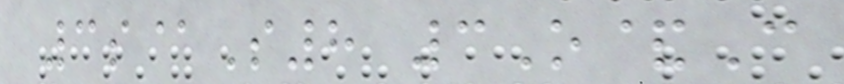3s@S8 3O&C
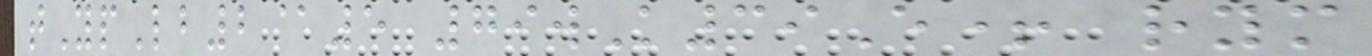tYpLb2@5 79wK39E+ rym
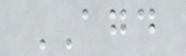AGD
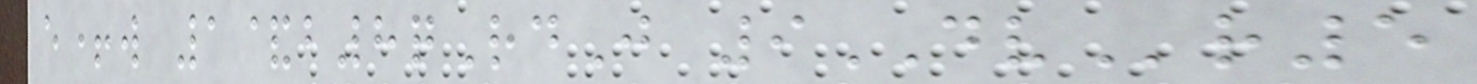e+w 1&b8qRdJ 9DVr5
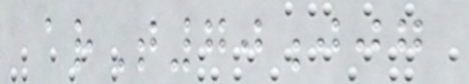arT70jjg
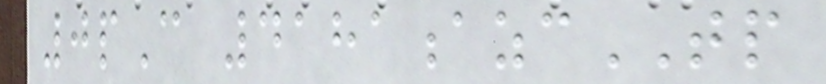0pC 4181azcTP
